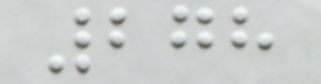278
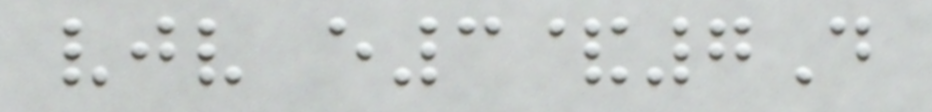vjv e3&7D
